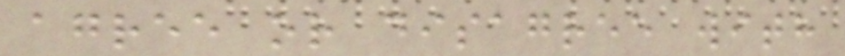agree or disagree with
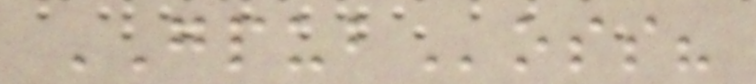GPUBoss?
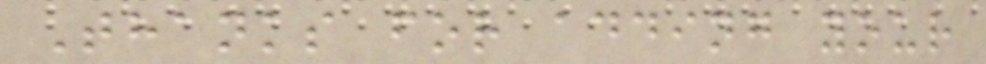Thanks for adding your
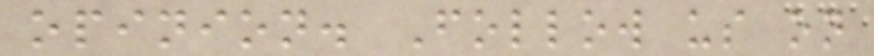opinion. Follow us on
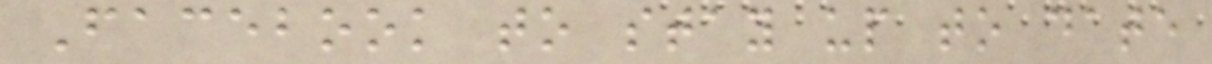Facebook to stay up to date
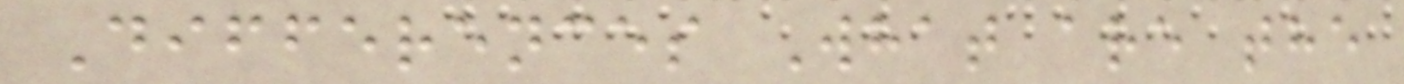Differences What are the
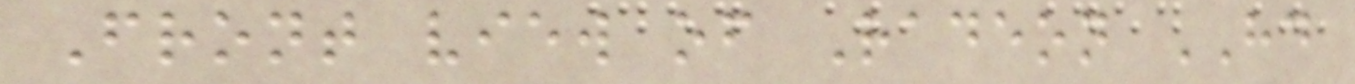Front view of Radeon HD
